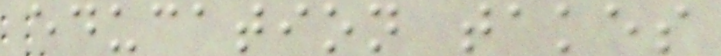education takes
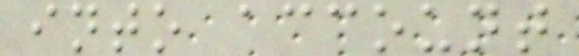into account
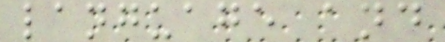language and
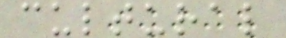cultural
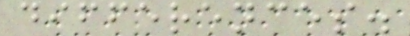differences.
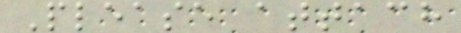Please attach
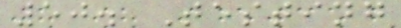50. Testing
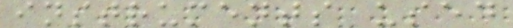instruments used
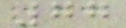77
